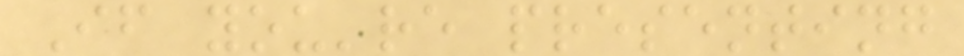If you're presenting
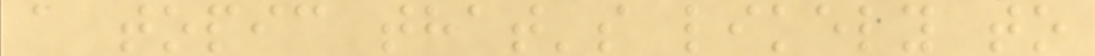a topic that's likely to
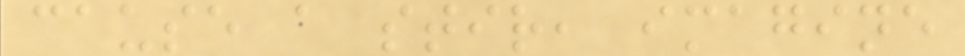cause a stir, imagine
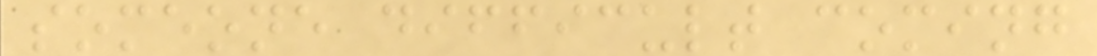someone difficult coming
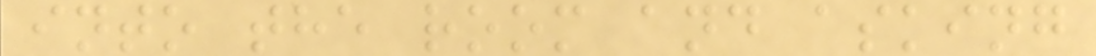into the room and asking
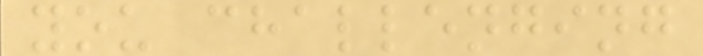you challenging
